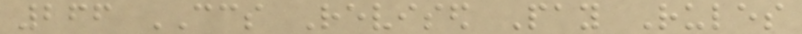266 CCS Revised Pay Rules
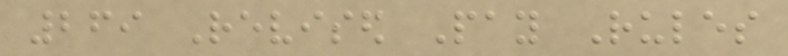269 Revised Pay Rules
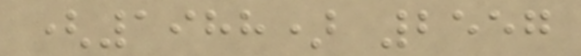(1988) 2557
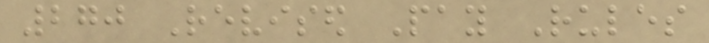270 Revised Pay Rules
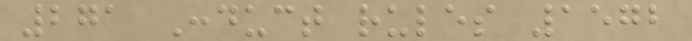271 Conduct rules 1572
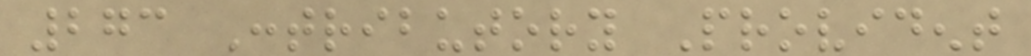273 Contributory Provident
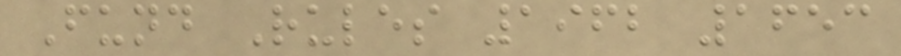Fund Rules 1962 1653
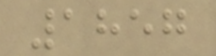1857
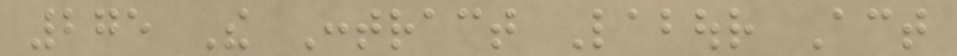275 The Contract Labour Act
